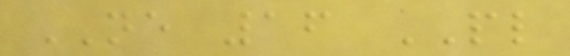NE 16 PL
